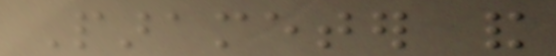Parameter and
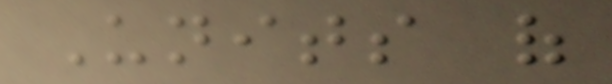Units of
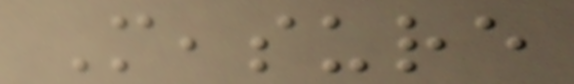Measure
